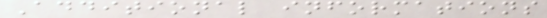Additional informations
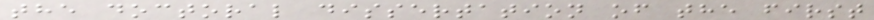the doctoral dissertation of the first
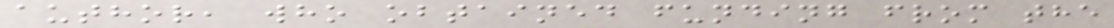author, who obtained funding from the
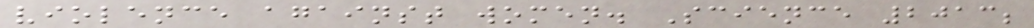violence against women. Science 2013;
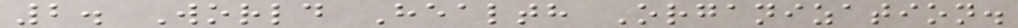2. World Health Organization.
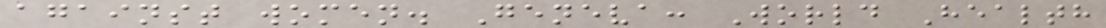against women. Geneva: World Health
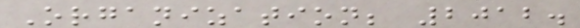Organization; 2012.
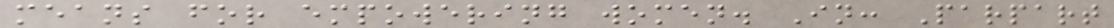means for empowering women. In: Parpart
